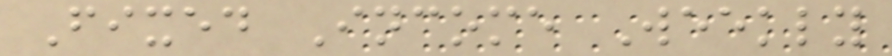Fixed Income Weekly
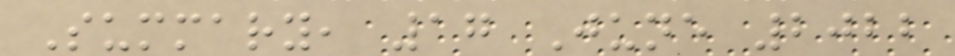Summary, 17 June 2022
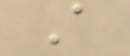A
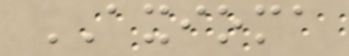AXIOMA
